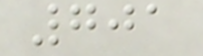701
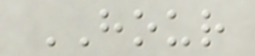HOUR
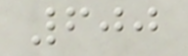600
